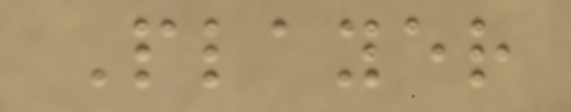Player
